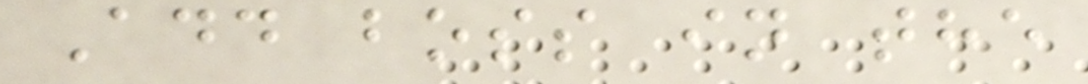Add boss in the
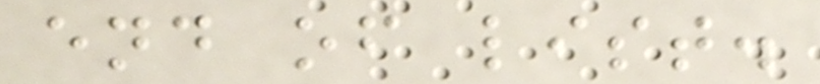end of list.
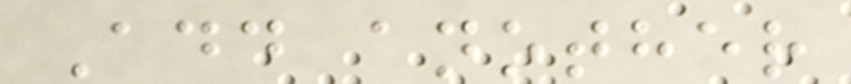Add another
